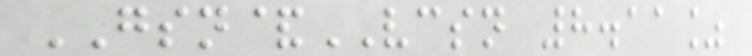GSN&VCSN 8.11%
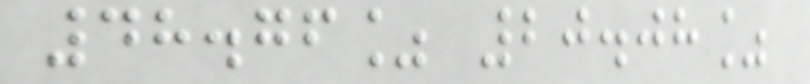48.76% 20.08%
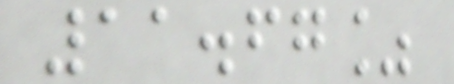11.67%
